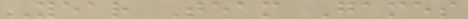Year Team Games
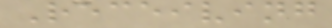Receiving
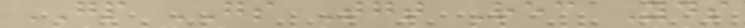GP GS Tgt Rec Yds
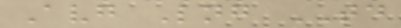Avg Lng TD
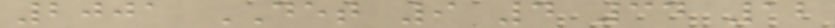2001 DET 9 4 34 12
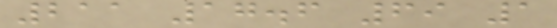211 17.6 69 1
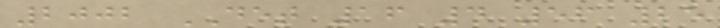2002 DET 16 4 56 25
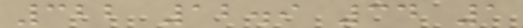322 12.9 34 1
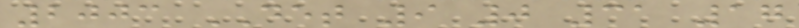2003 DET 9 0 31 17
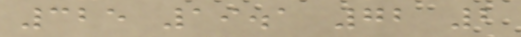325 19.1 72 2
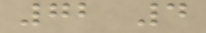72 4
